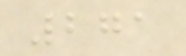271
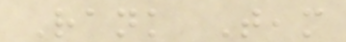Rank Team
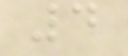4
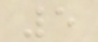5
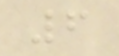6
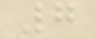7
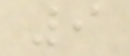9
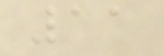11
